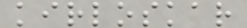kirloskar
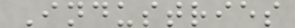Industries
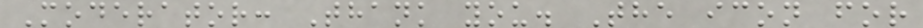Moderator: Thank you. The icon for
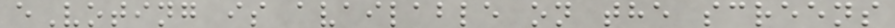eVoting is available on the screens
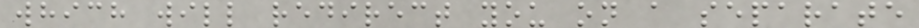which will redirect you on a separate
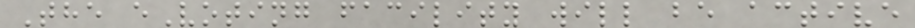The eVoting facility will be active
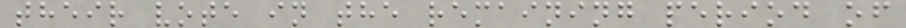their vote in the remaining period of
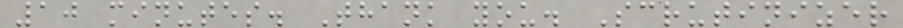10 minutes. Thank you. Scrutinizer
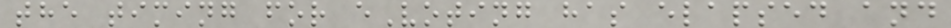the timing for eVoting has elapsed and
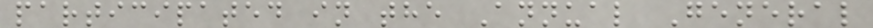participated in the Annual General
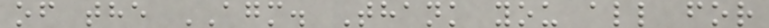of the AGM. Thank you all for
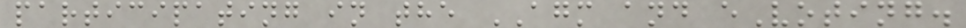participating in the AGM and eVoting.
